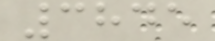3845
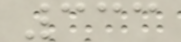333
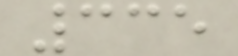335
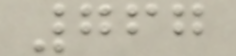767
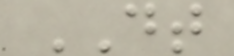DT
